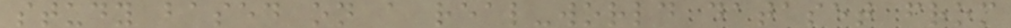study based on a real-world dataset from
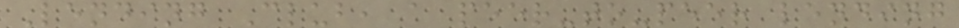Lending Club, a peer-to-peer lending
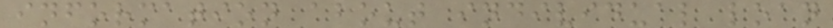information about individual loan
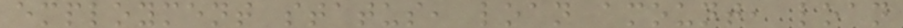employment status, loan amount, loan
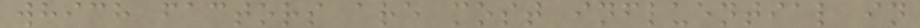which factors are most influential in
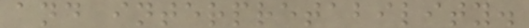and interpretability.
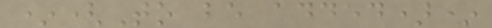*(To be added)*
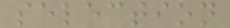selection
